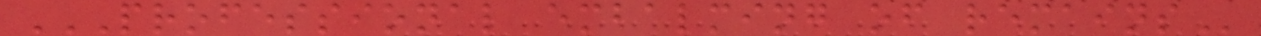PROFESSIONAL EMBALMING OF REMAINS
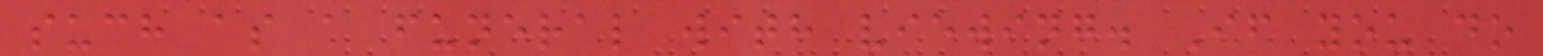such as a funeral with viewing. If you do
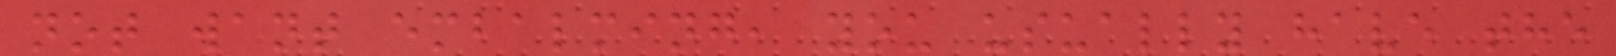not want embalming, you usually have the
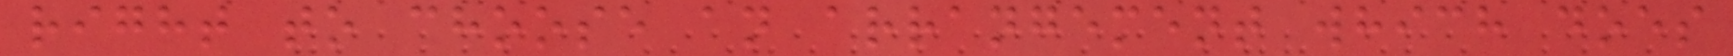right to choose an arrangement which does
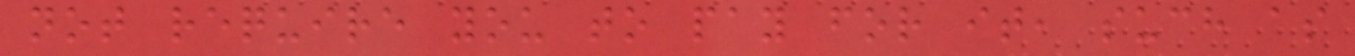not require you to pay for it, such as
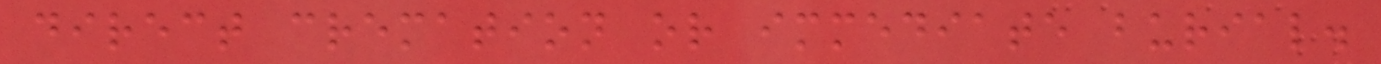direct cremation or immediate burial.
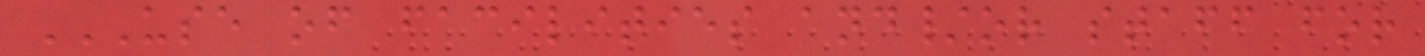USE OF FACILITIES AND/OR STAFF FOR
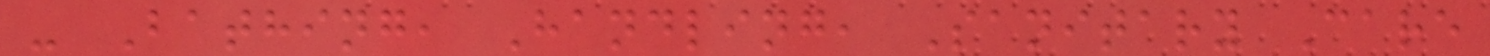- Bathing, Handling, Sanitary Care
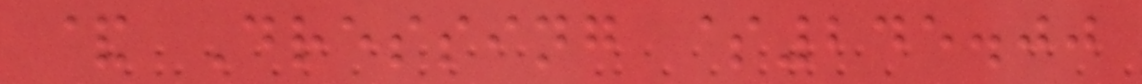& Dressing $245.00
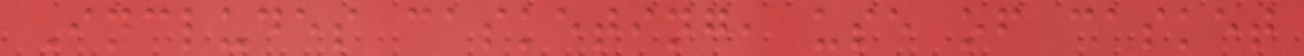Includes casketing, use of casket
